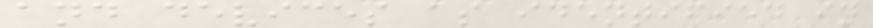and devices as identified in
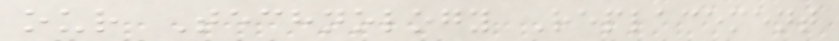our Technology Replacement
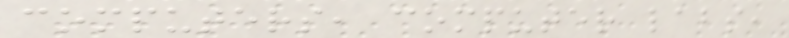computers, computer labs,
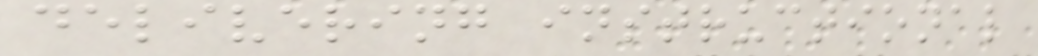delivering instructional
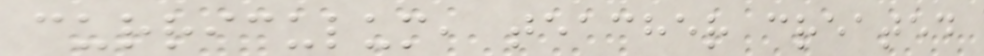curriculum, teacher created
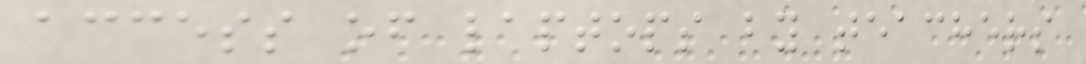access of laptops by teachers
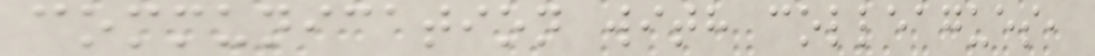communication with colleagues,
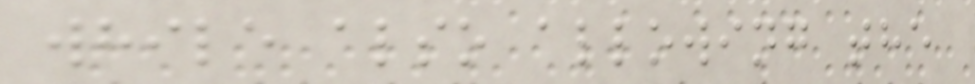while also allowing the
